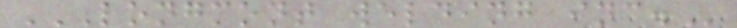LONGMONT WELDING INC.
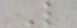L
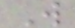W
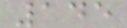145
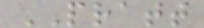PRATT
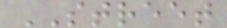STREET
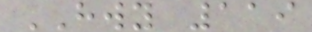HWY 119
